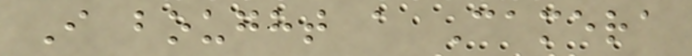I bought a Camera
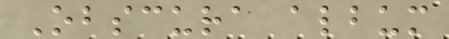Obscura album
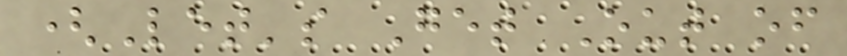(Let's Get Out of
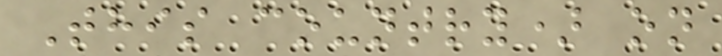This country) on
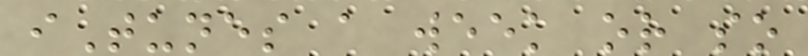iTunes a week or so
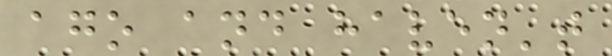ago and haven't
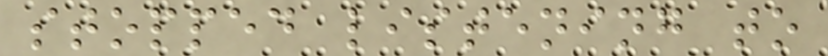stopped listening to
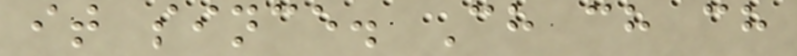it since. Ch ch ch
